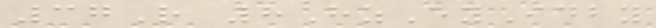37R 8HzEyIdby
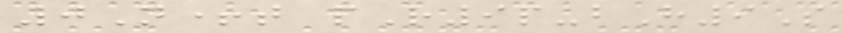0N+t pR9p-bH9S
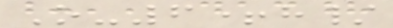O-6+h/
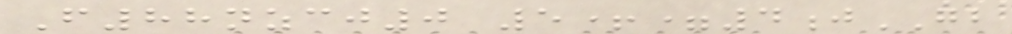F88nzcj0 5+=4jGB
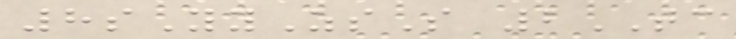8sYyZsS 2TC
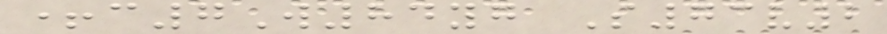+c7W84yg S73v2
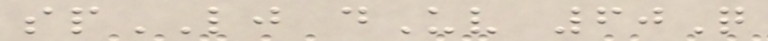spLJ dUv 60Q
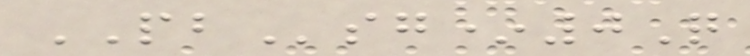PBsg*0Q
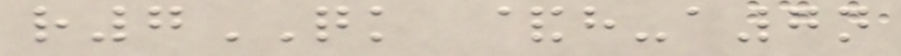r7QK &h-a7n
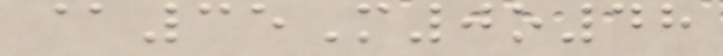@35M0o48
